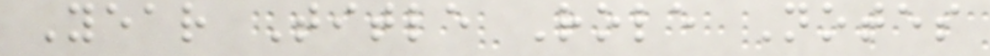Year Title Role Notes
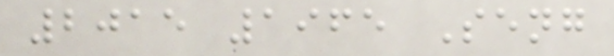2015 1965 Seng
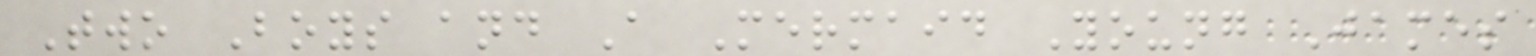Two Boys and A Mermaid Young James
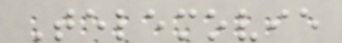Telemovie
